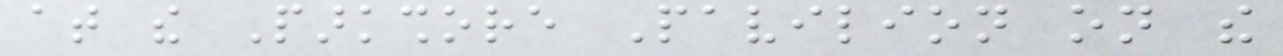at the Parkshore Pavilion on the
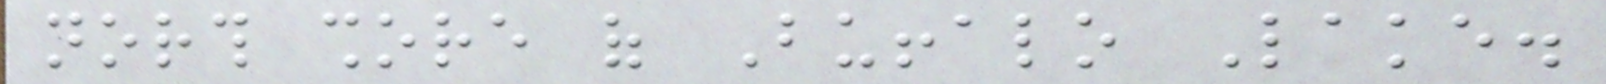north shore of Buffalo Lake.
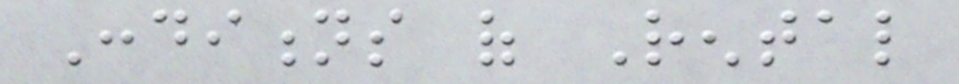Conditions of Rental
